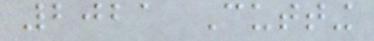2021 Cutting
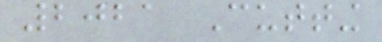2021 Cutting
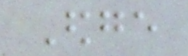Edge
